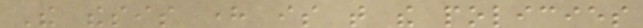The thesis here is that the policies
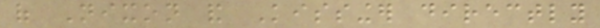of Nixon and Kissinger directly
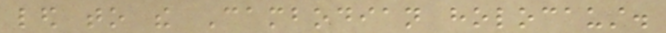led to the Cambodian holocaust.
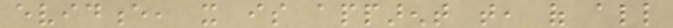evidence, it is apparent that, of all
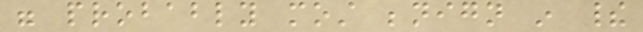were probably most benign in their
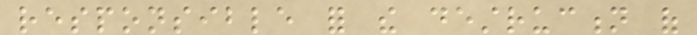responsible for the destruction of
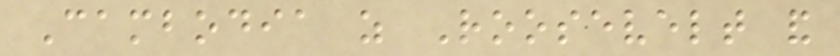Cambodia as Roosevelt and
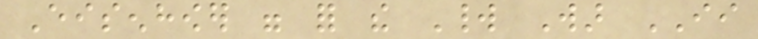Eisenhower were for the World War II
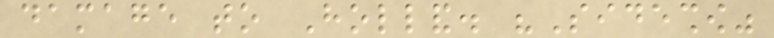damage to Holland. "Sideshow"
